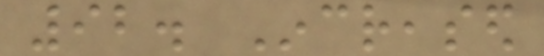92. Increased
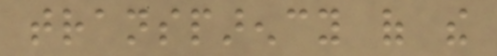transparency of the
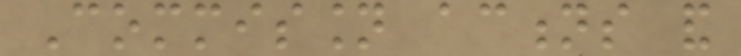Commission actions and
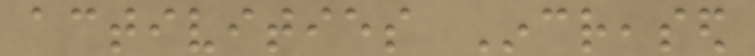activities Increased
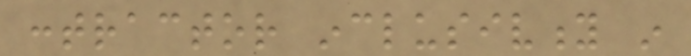contractor inclusivity in
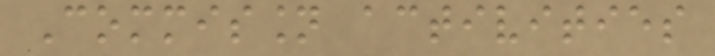Commission activities
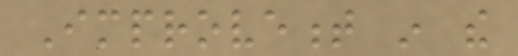Improvement in the
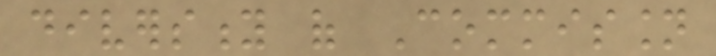diversity of Commission
